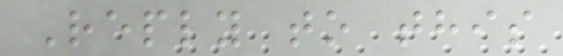Reply to this
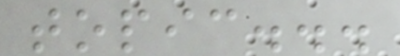topic...
